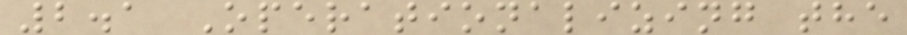2.1 Operationalizing the
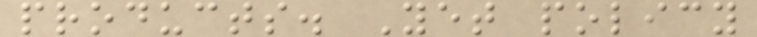products. Yet policy
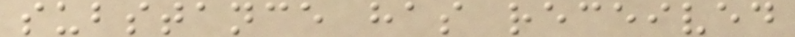substance has received
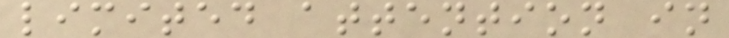limited attention in
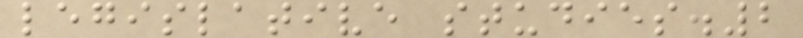legislative studies.2
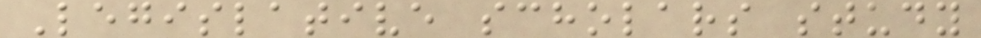Legislative scholars study
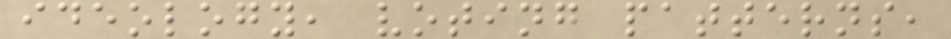ideology, voting patterns,
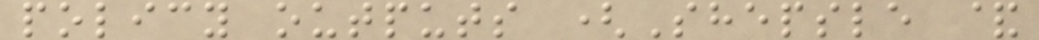policy outputs (Shepsle &
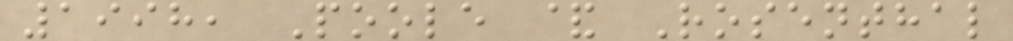1998, Poole & Rosenthal
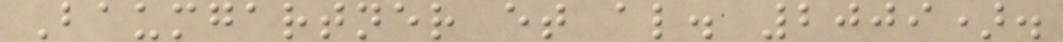Baumgartner et al. 2009).
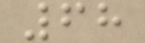68
